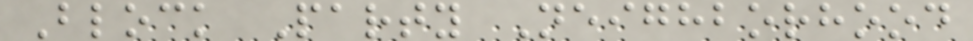Block Party Neighborhood
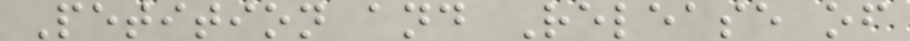Petition and Release of
